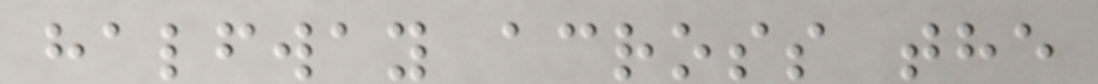halfway across the
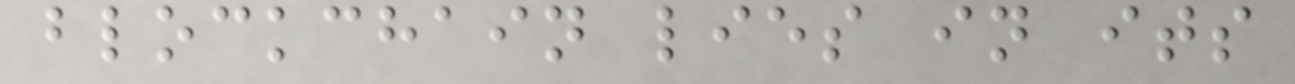blockchain lies in its
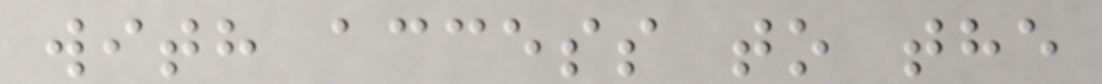with access to the
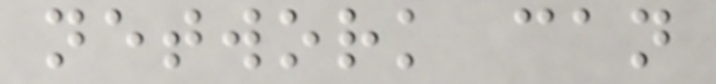network can
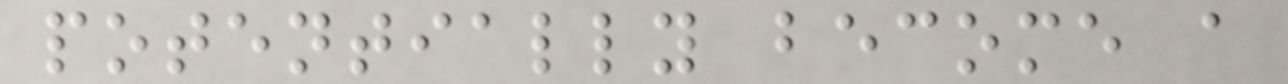potentially become a
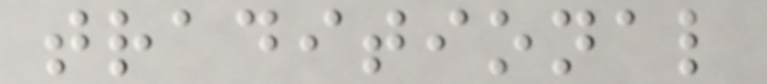traditional
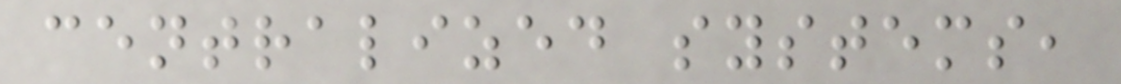centralized systems,
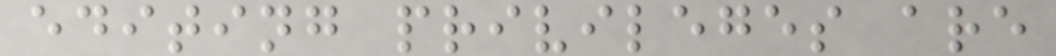editing privileges are
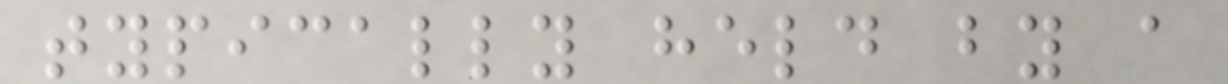typically held by a
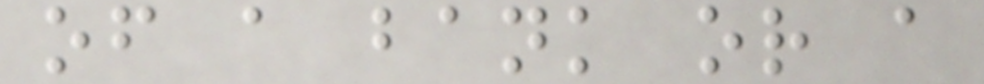of a bank or a
